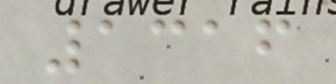1316
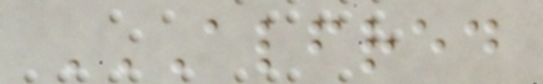ALFRED
